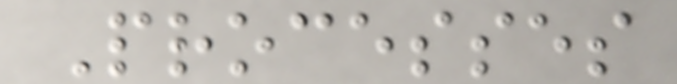Processes
